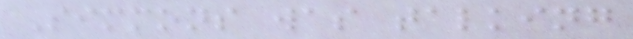Simmons was talking
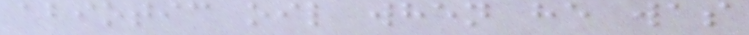abiotic oil when he was
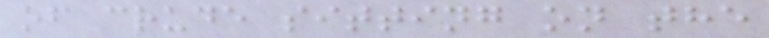of crude sitting on the
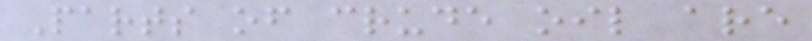Parts of crude oil are
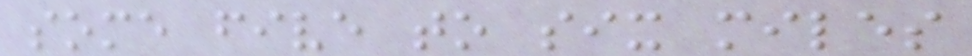some five to six miles
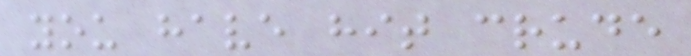you have hit crude
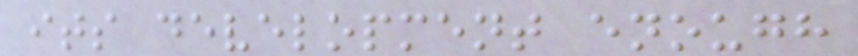its development enough
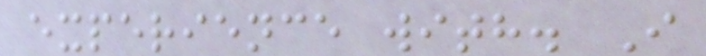experience with. I
